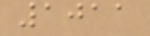1011
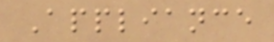Appliance
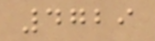4729
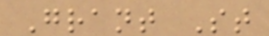Grant St
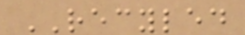RECYLED
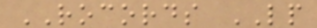ROCORDS LP
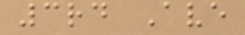3rd Ave
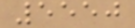5550
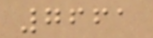7661
